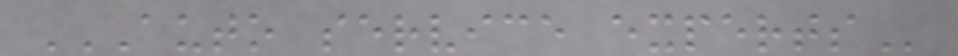AUTO SERVICE EXPERTS
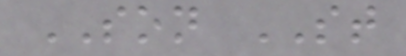SON ST
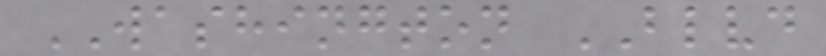WASHINGTON BLVD
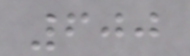600
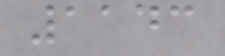1143
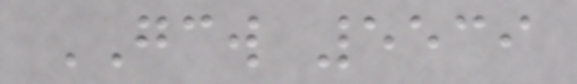GCW 5539
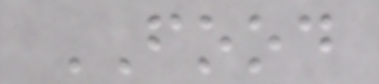FOOD
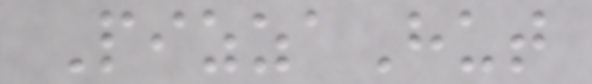PizzaHut
